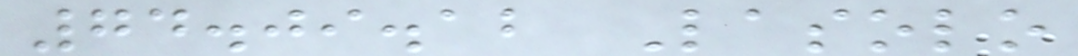74.09.12 Lasolo
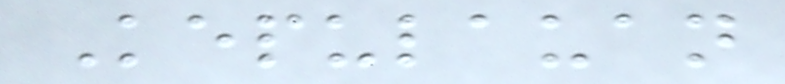Kepulauan
